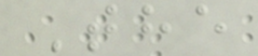The
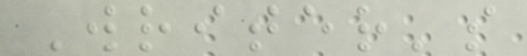Writer's
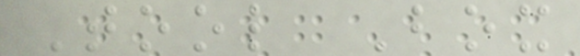Tool Box
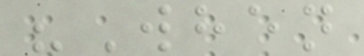"When
